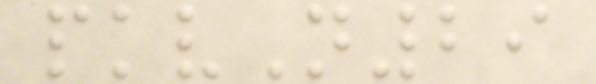pkvN29
